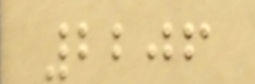2206
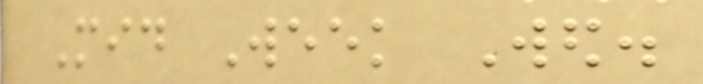Mid Week Wed.
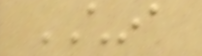CHINA
